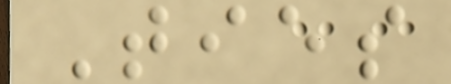Ties
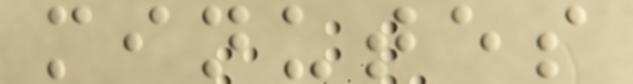minutes
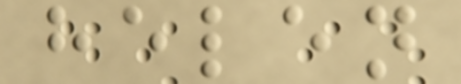helen
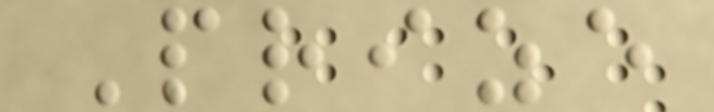Prize
